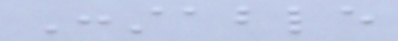Constable
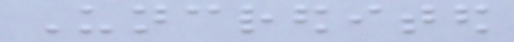Uncredited
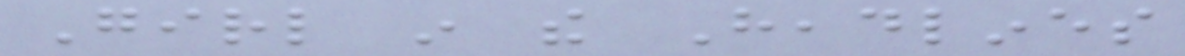Girl in the Headlines
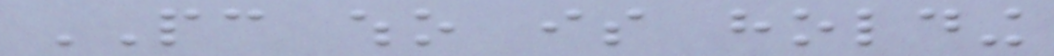PC who is holding
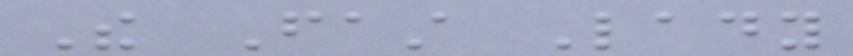The Fast Lady
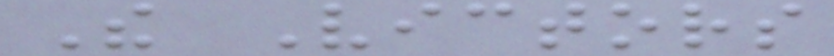The Victors
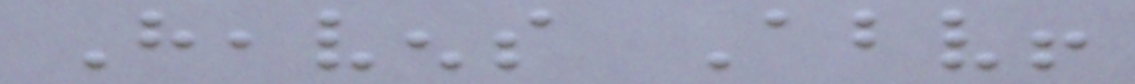Heavens Above!
